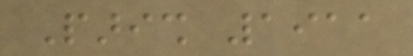Parish 1911
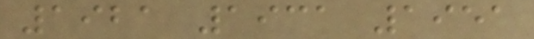1921 1931 1951
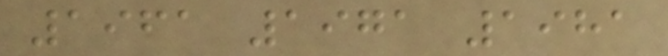1961 1971 1981
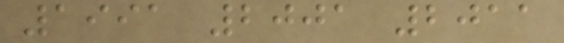1991 2001 2011
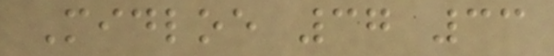Midloe 37 33
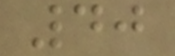40
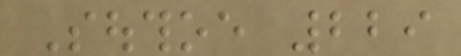Southoe 229
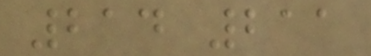214 211
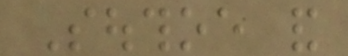Southoe and
